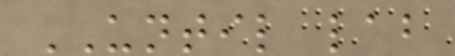UNTIL lab
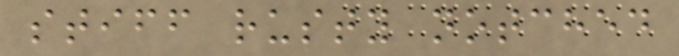stiff rusty notched
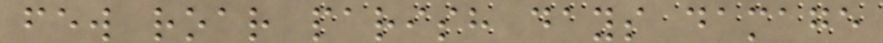few roar parish days damage
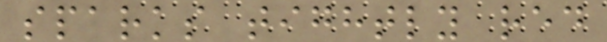sparks tightly red
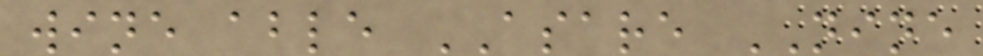wine able ASARE NINE
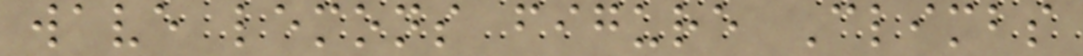wave lemons figure Climbs
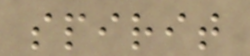spirit
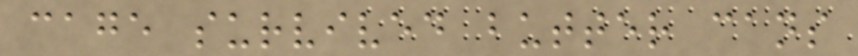cage survived butter cans
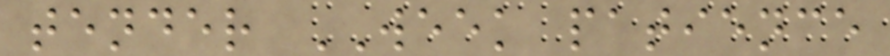tender WEEK patience
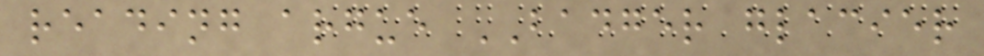reading argue BADGER glacier
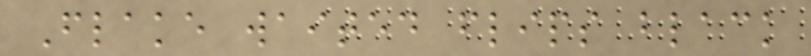Flake waited flips black
